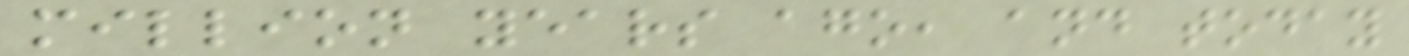million years ago, and today
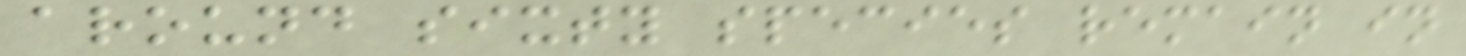around sixty species remain in
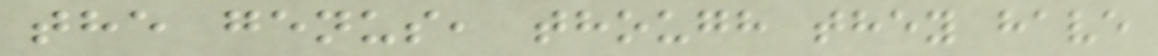the genus, though they have
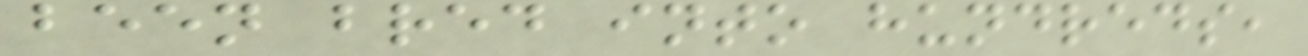been bred into hundreds,
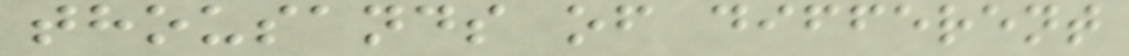thousands of different
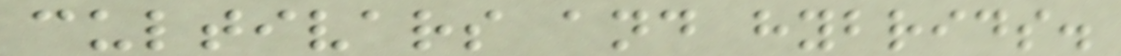cultivars and hybrids.
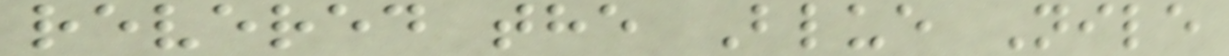revered the Blue Nile
